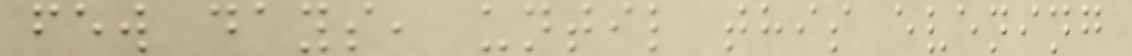few days, until this evening
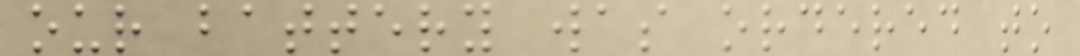our battery was ordered to
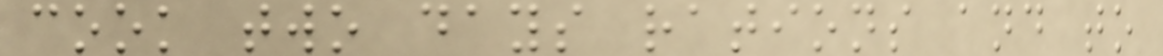cook two days rations and to
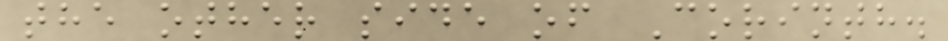the other side of Corinth.
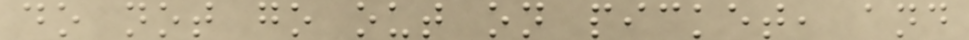do not go out on picket, and
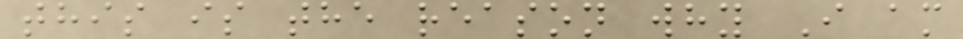this is the reason why I am
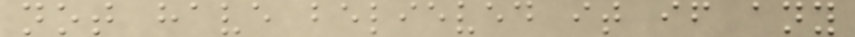not have believed it if any
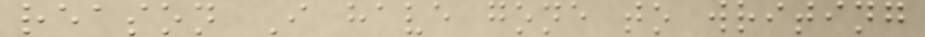reason I have gone to writing
